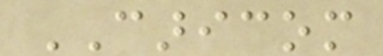CARICOM
